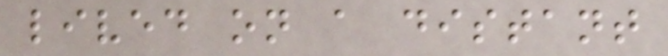lived on a distant
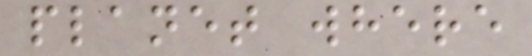planet where
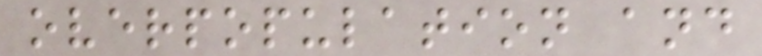overpopulation and
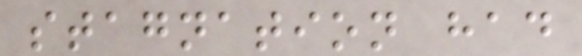stagnation had
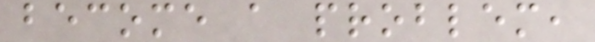become a problem,
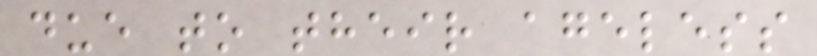due to their ageless
